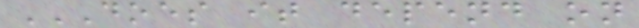DOES IT DEPEND ON
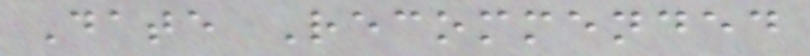Date Recommended
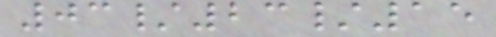03/23/15
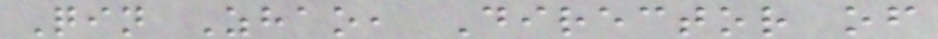Qin Zhao, Director of
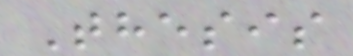Thesis
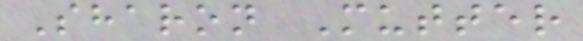Sharon Mutter
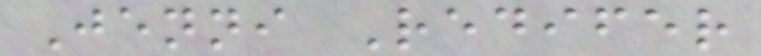Jenni Redifer
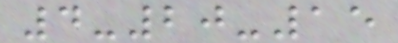4-20-15
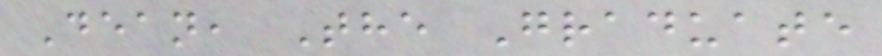Dean, The Graduate
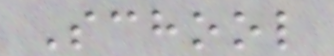School
